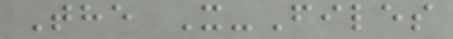The X-Files
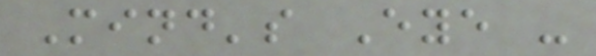Mind's Eye -
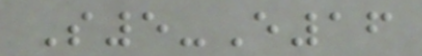S5-E16
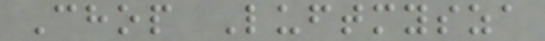Chop Luftmysza
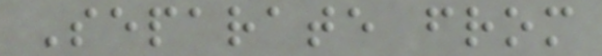Separate from
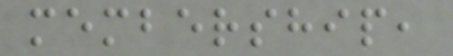membership,
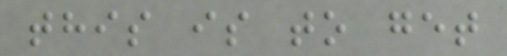this is to get
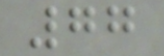77
